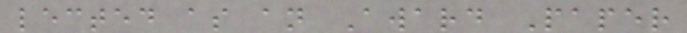lected as an Award Paper
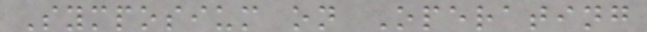Symposium on Operating
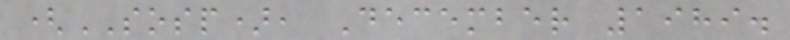(SOSP), December 1989.
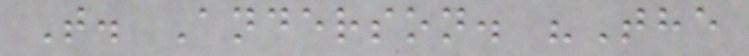T. Anderson. "The
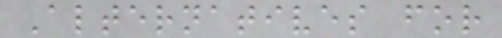Alternatives for
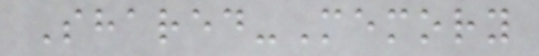Shared-Memory
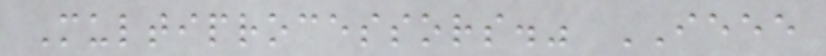Multiprocessors." IEEE
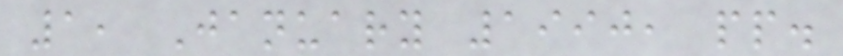1, January 1990, pp.
